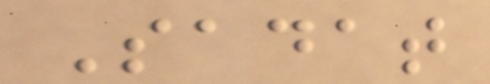Sadat
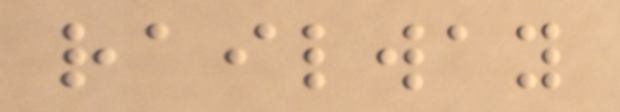railway
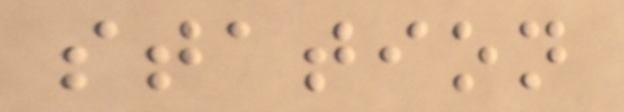station
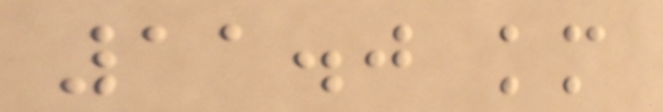11.0 km
